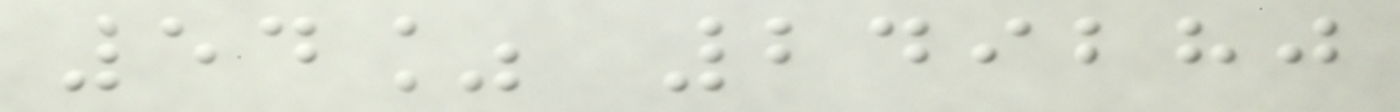54% 249280
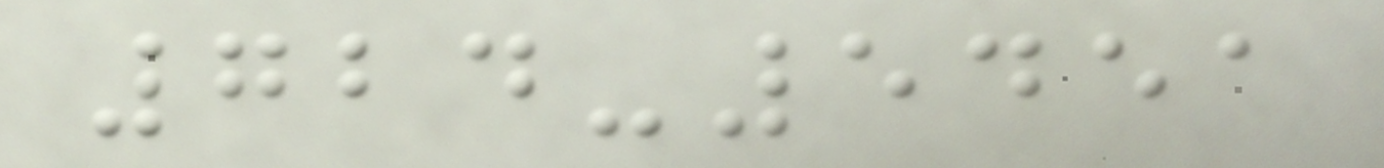724-5451
